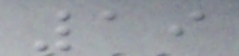19
